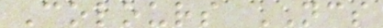Colours NCS
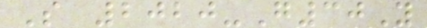S 2020-G30Y
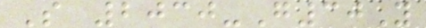S 2030-G30Y
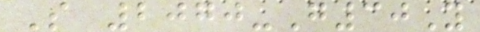S 2070-G30Y
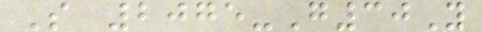S 2075-G30Y
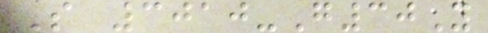S 3010-G30Y
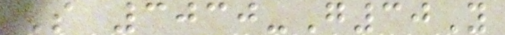S 3030-G30Y
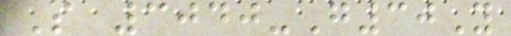S 3040-G30Y
